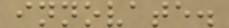innovate.
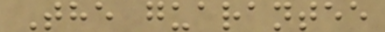The guarantee
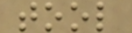tool
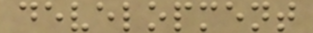development
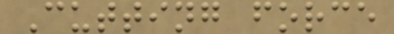Cutting force
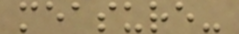measure-
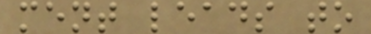ment leads to
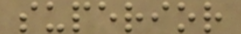superior
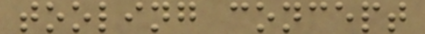tooling concept
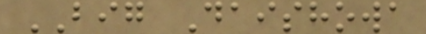BIG Daishowa
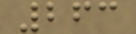263
